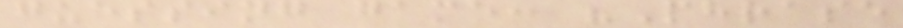guessing game: "Phrase
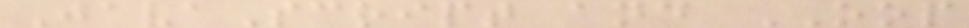JavaScript and OOP
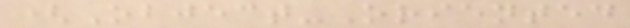(Object-Oriented
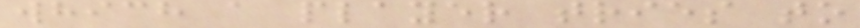which a player tries to
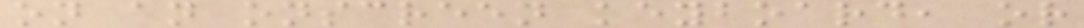on an onscreen keyboard, or
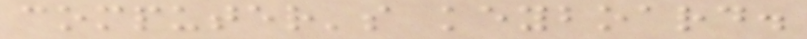computer's keyboard.
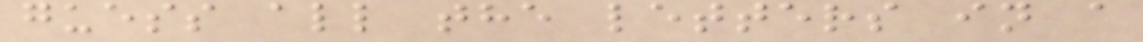guess all the letters in a
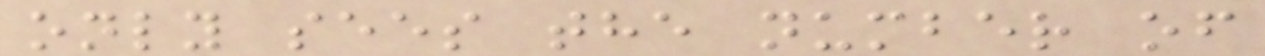only sees the number of
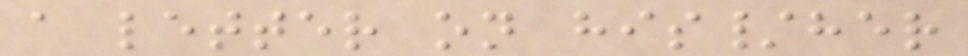a letter on his/her
